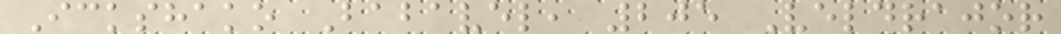Ickshako Babavel, 205 Veldrajor
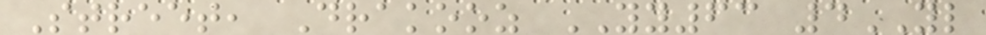Street, Drakooz YY63 4YL
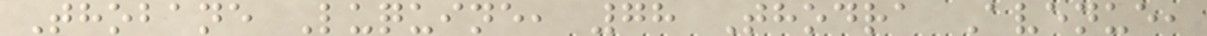Thobane Luquine, 78 Thodra Avenue,
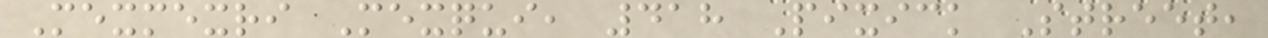Mexmexri Mexqui, 418 Pixick Street,
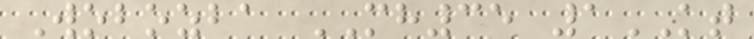Wobozba MH35 1KT
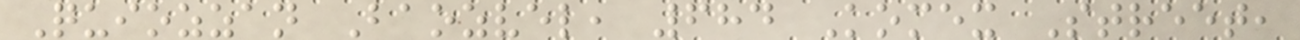Quiozzan Baozvel, 684 Komex Street,
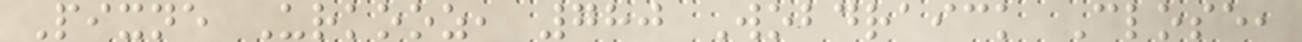Pixne Urkooz, 780 Wobdraick Close,
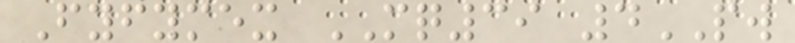Fyfymex MQ39 4PW
